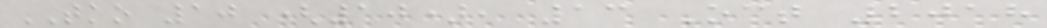TKO 10 (10), 13 Oct 2018
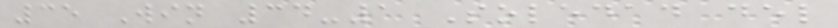35 Win 34-1 Soledad del
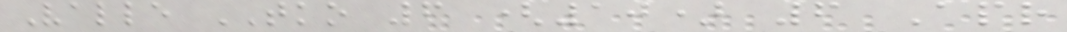Valle TKO 6 (10) 6 Apr
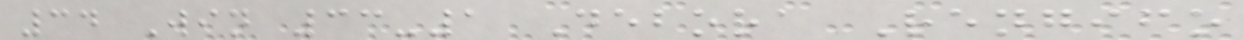34 Win 33-1 Debora Rengifo
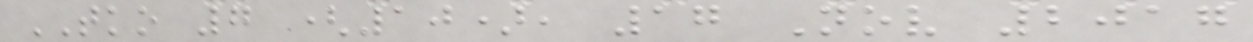TKO 7 (10), 17 Nov 2017
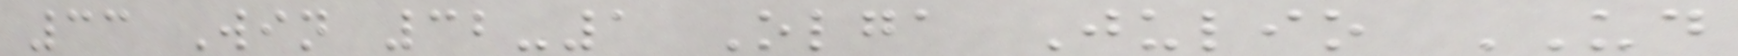33 Win 32-1 Olga Julio UD
